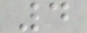4
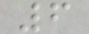6
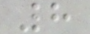8
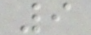9
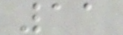11
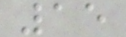15
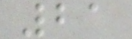21
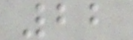22
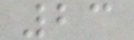23
